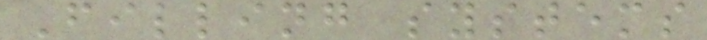Filling systems
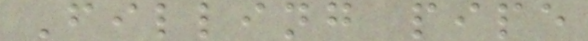Filling pipe
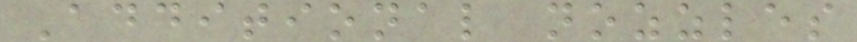Additional nozzles
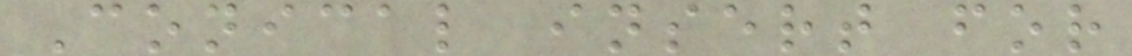Conical insert for
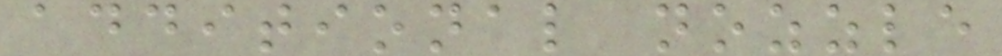additional nozzle
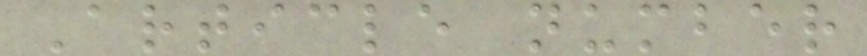Article number
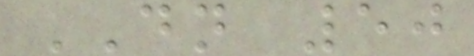DN 50
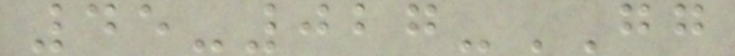45-027-GG
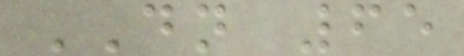DN 65
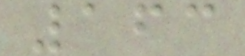163
